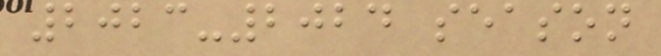2023-2024 season
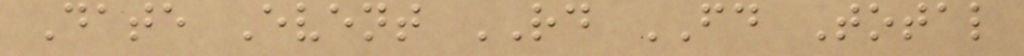Date Event RD FD Total
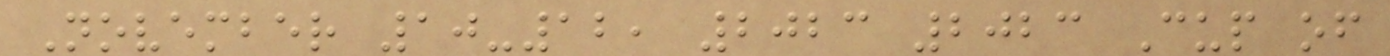November 10-12, 2023 2023 Cup of
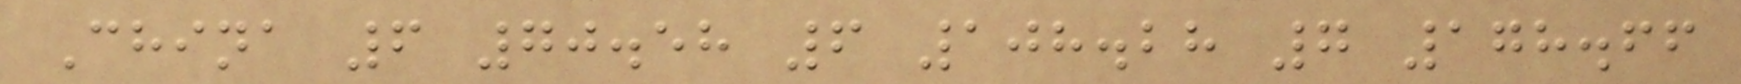China 6 70.58 6 108.28 7 178.66
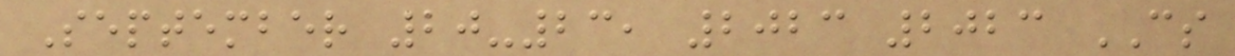September 20-23, 2023 2023 CS
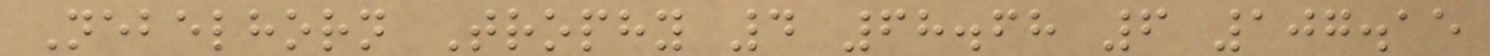Nebelhorn Trophy 4 68.68 6 107.15
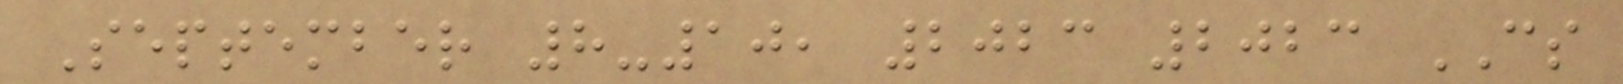September 8-10, 2023 2023 CS
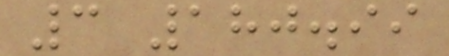3 180.99
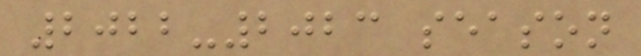2022-2023 season
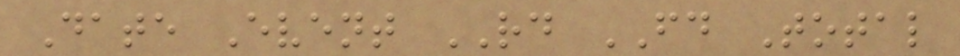Date Event RD FD Total
